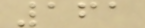161
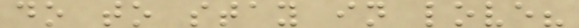do to stay in love?
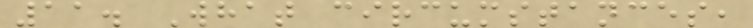11. What circumstances,
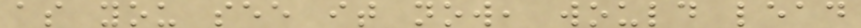as you see it now, would lead
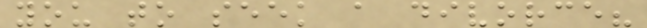you to seek a divorce?
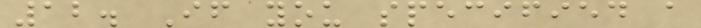12. If you specified a
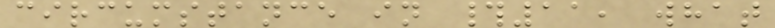circumstance in #11, what
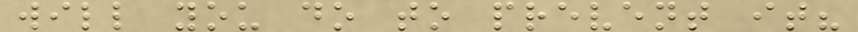will you do to prevent it?
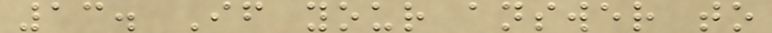13. If your answer to
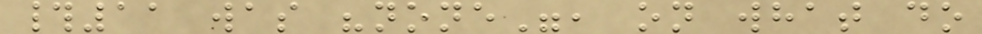#11 was "none", on what do
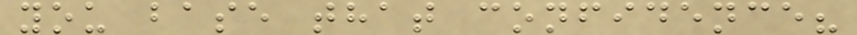you base that confidence?
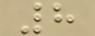8
